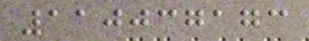110037173
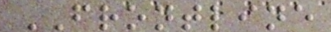FRONTLINE
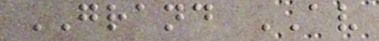GRAND AV
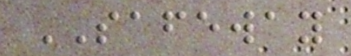SAFEWAY
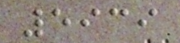5939
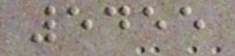5455
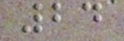24
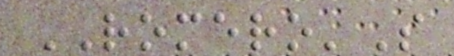ROMERO'S
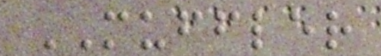MUFFLER
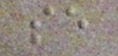se
